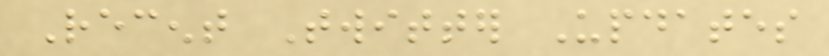Recent Twitter Updates
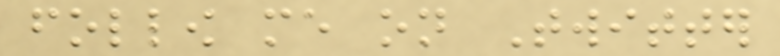follow me on Twitter
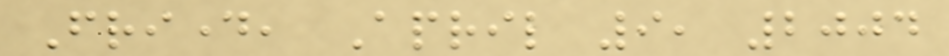Friday, April 9, 2004
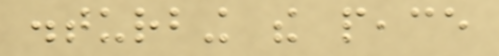disturbing the peace
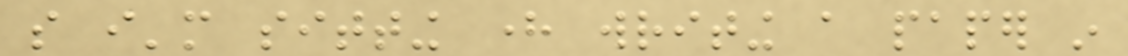so i'm sitting here writing a paper in
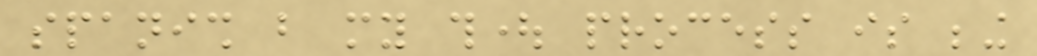spanish but my thought process is being
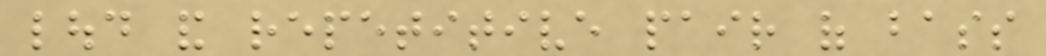loud and repetitive pair of bass
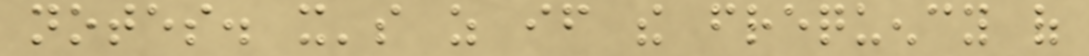notes. it's as if the frequency of
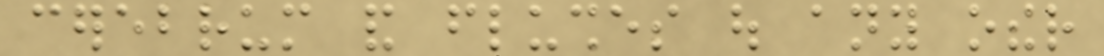cerebrum and flushes out any other
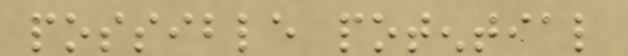possible potential
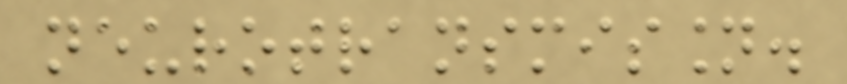neurotransmission.
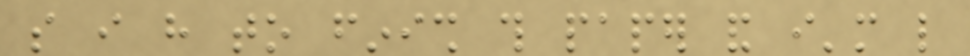so i have to finish this paper and i'm like
